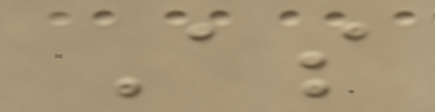As
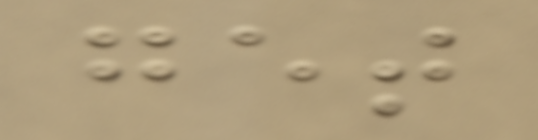get
